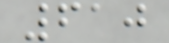610
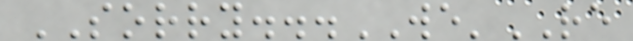SORRY...WE'RE
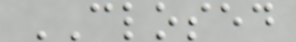CLOSED
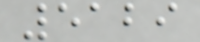5129
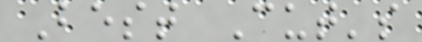Best Cut's
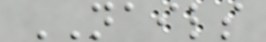NAILS
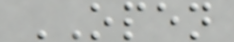OPEN
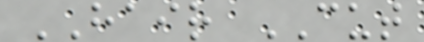HAIR CUT
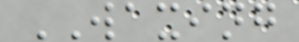WAXING
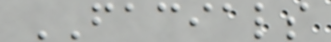FACIALS
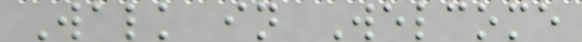Walk in Welcome
